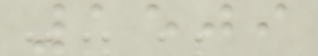1509
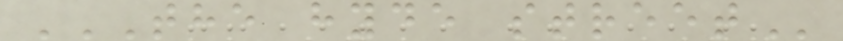THE HYDE STREET
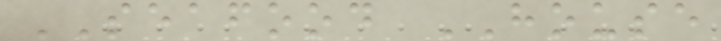SEAFOOD HOUSE
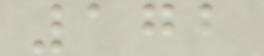172
